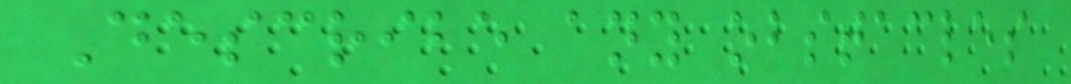Describe any obstacles
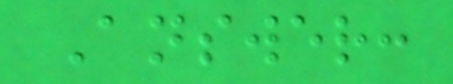Answer:
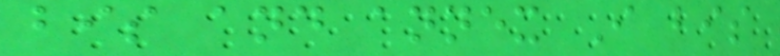bis and annex I bis
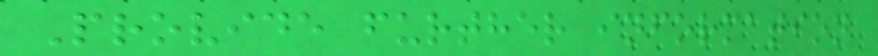Provide further information
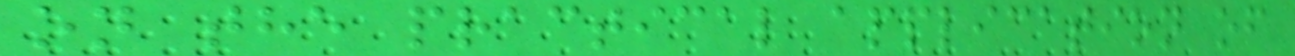on the practical application of
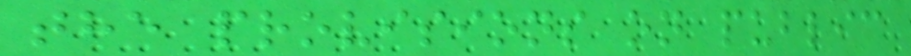the provisions on public
